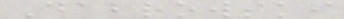Dabrowski
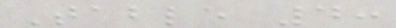Table 4:
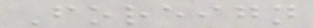Foreign
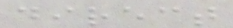direct
